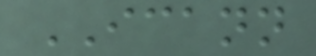ICANN
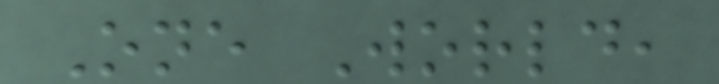One World,
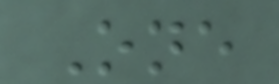One
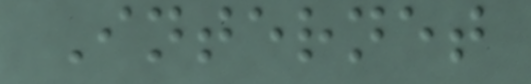Internet
